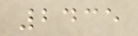2435
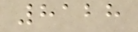8128
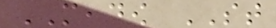MEADOW ST
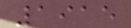1915
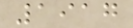1917
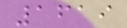1619
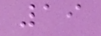19
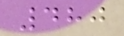480
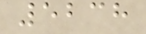5238
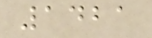1421
